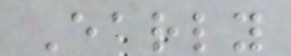Early
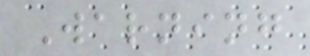Warning
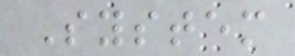System
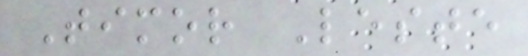Timor Leste
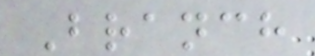Branch
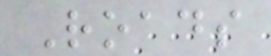Roads
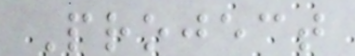Project
